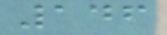146
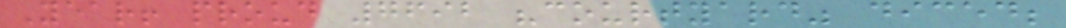Year! proud 7692 "courtyard" diced;
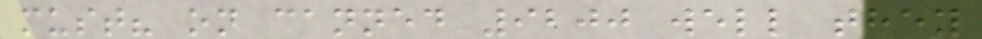must? on canned 9200 well they
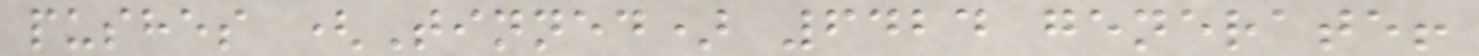pushes (Tinned) 6424 generate!
